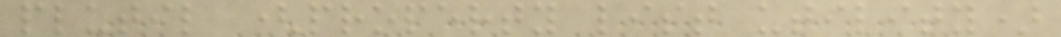plutil (property list utility)
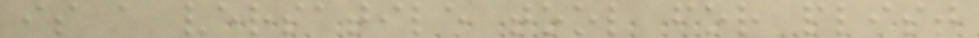is a versatile tool for plist
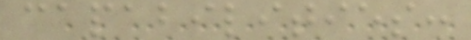capabilities:
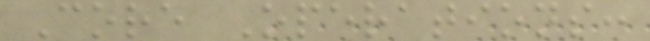Core Operations:
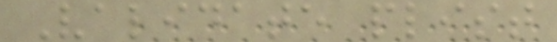Validate plist
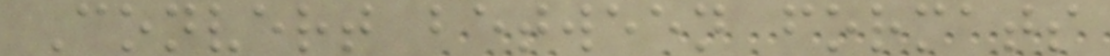Convert between formats
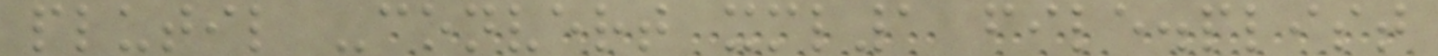plutil -convert xml1 file.plist
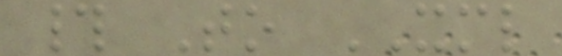# To XML
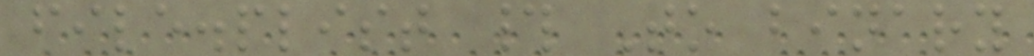file.plist # To binary
